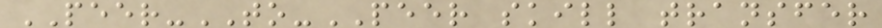PEER-TO-PEER skill transfer
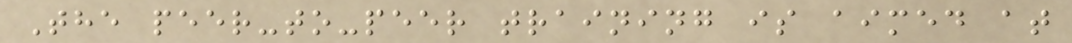The peer-to-peer training is aimed at
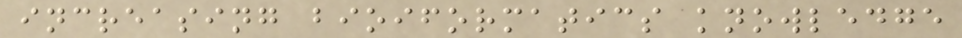increasing bioiformatics knowledge
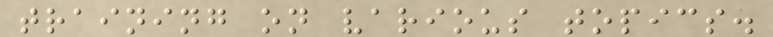training on various topics.
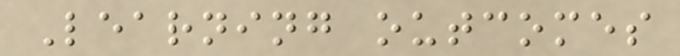Learning outcomes
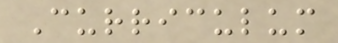Curriculum
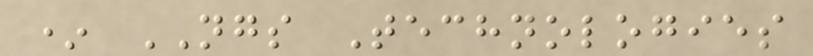* NGS Technologies
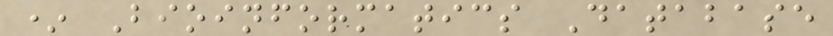* Bioinformatics Database
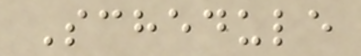Schedule
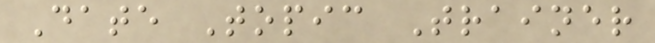Date Topic Trainer
